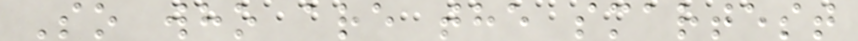So who are the smartest
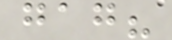gag?
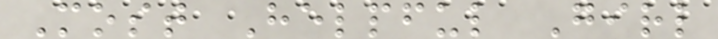Most Helpful Girl
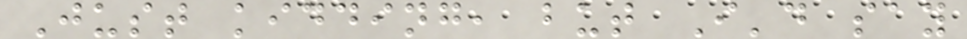Just kidding, but I'd say
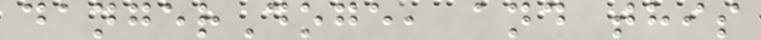dangerDoge, and this
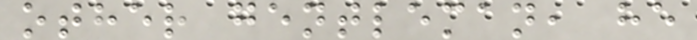other gentleman, he
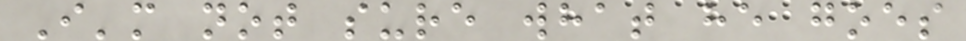I'm not sure what he goes
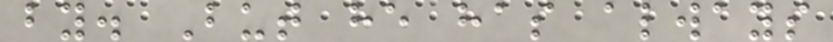by. But he has always
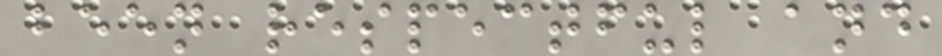been respectful and
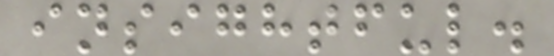insightful.
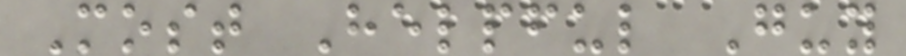Most Helpful Guy
